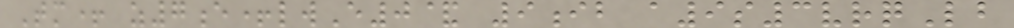Tm+ z7e+lwE0& 9ib a9s3vrqLb
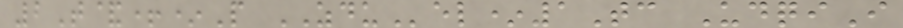2T&+*P ZDUel*1Tc UdqiI
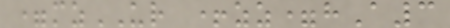=mzUR +zz=hA3
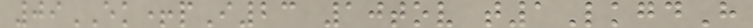09EK+pI23 10tov t1LkgdH
